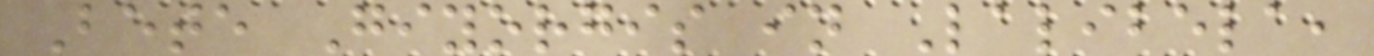Bete Giyorgis in Lalibela,
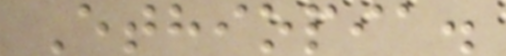Ethiopia.
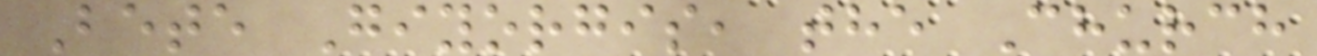Bete Giyorgis, the Church
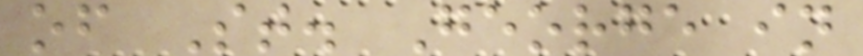of St. George in
